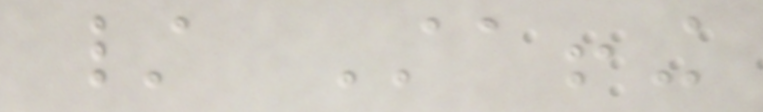/ Staffing
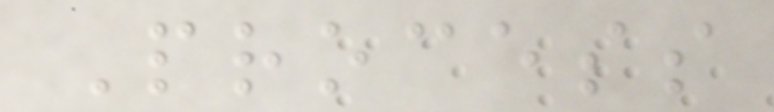Process
